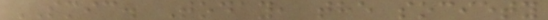SMIC. Today, the society
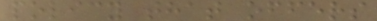policy that offers
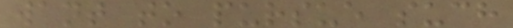want to pursue such
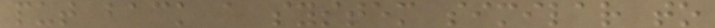put back a system similar to
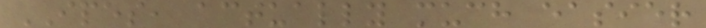IPES, actually much easier
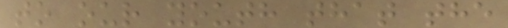to our youth that the
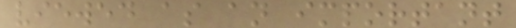viewed as an important
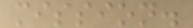mission.
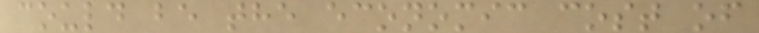could be the economic cost of
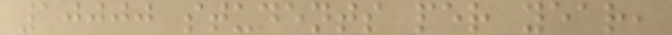10000 students per year,
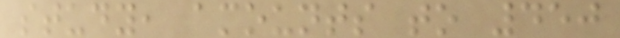study, amounts to 450
